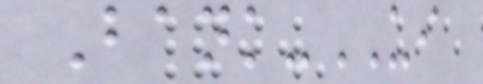Bank-UI
